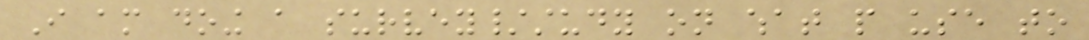I am doing a survey/study on what people use to
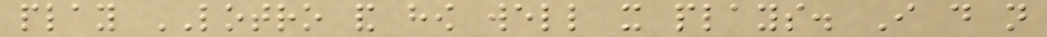play LOTRO and how well it plays. I do not
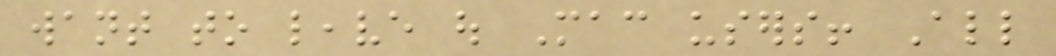want to leave out Mac users! All
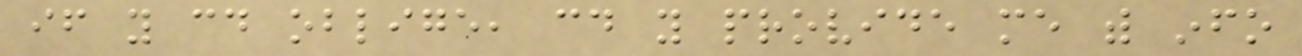if you could oblige, could you provide me with info
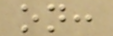on:
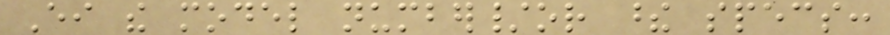Either the model number/or these specs:
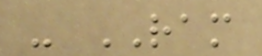- RAM
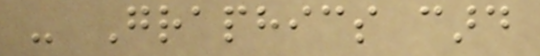- Graphics card
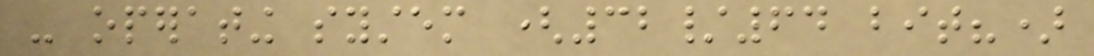- operating system (32/64 bit?)
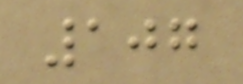107
